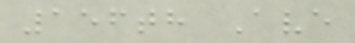156th Ave
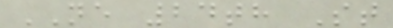NE 24th St
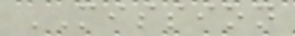MISSION
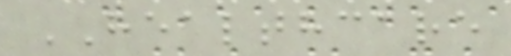HEALTHCARE
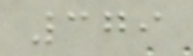379
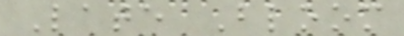Late Bloom
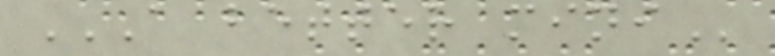A BETTER MINI
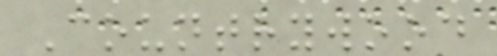Countrywood
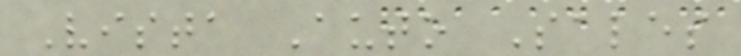Vista Auto Sales
